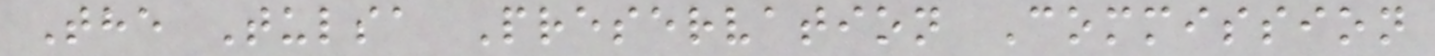The Tulsa Preservation Commission
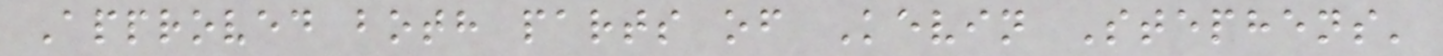Approved both parts of Kevin Stephens'
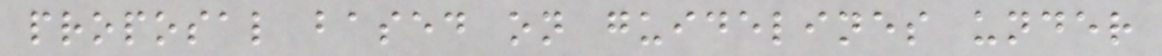proposal based on guidelines under
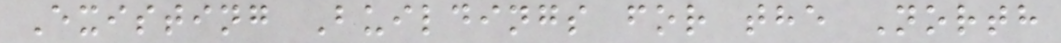Existing Buildings for the North
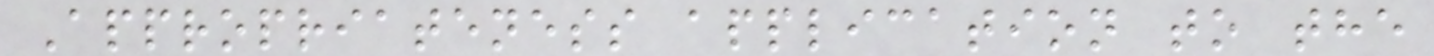Appropriateness application to the
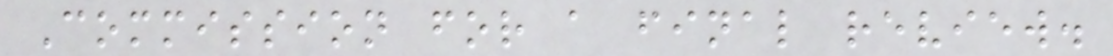Commission for a final review.
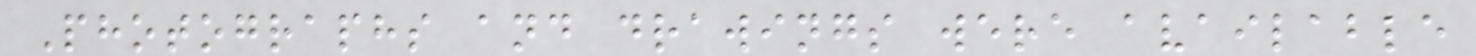Photographs and drawings were available
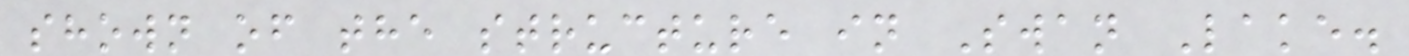shown of the structure in Swan Lake.
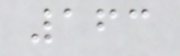163
